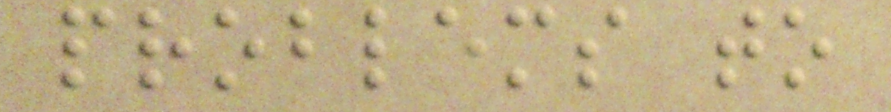problems to
